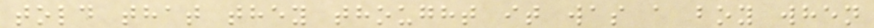told that they thought it was a boy when
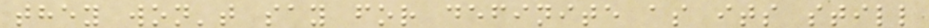they won't say for definite as its still
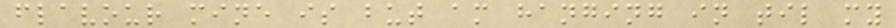flavour mine is but am hanging in til my
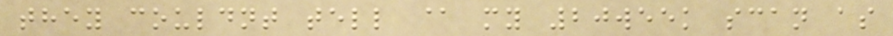they couldnt tell @ my 20week scan as
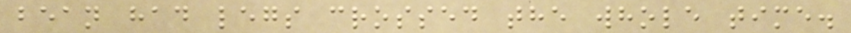bean had legs crossed the whole time.
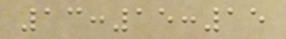13:15:15
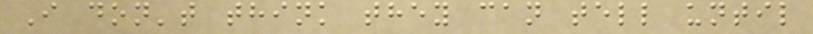I don't think they can tell until
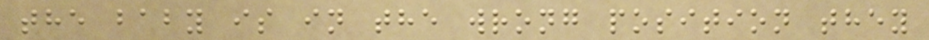the baby is in the wrong position they
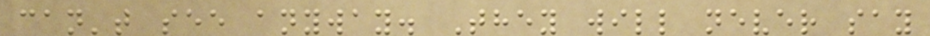can't see anyway. They will never say
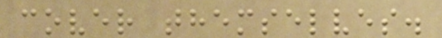cover themselves.
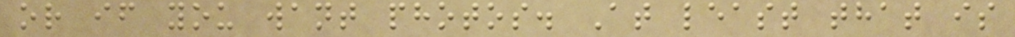or if you want photos. At least that is
